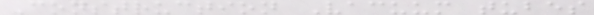Construction Vacuum tubes
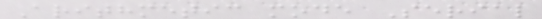Arithmetic mode Serial
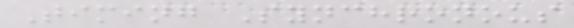Timing Synchronous
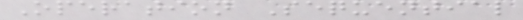Operation Sequential
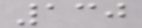130
